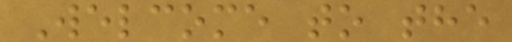Welcome to the
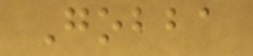Gobba
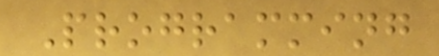Programming
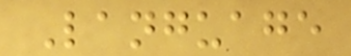Language
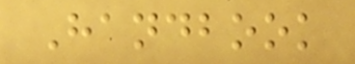Handbook
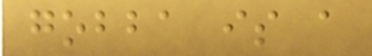gobba is a
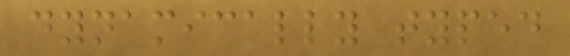dynamically typed
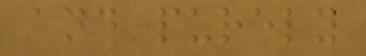and purely
